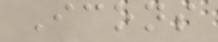Icons
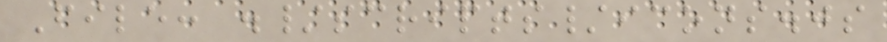File: ./scripts/icons.js
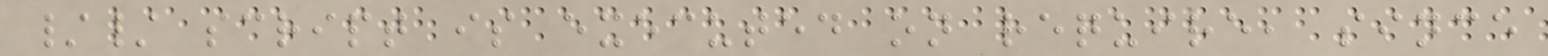// script is executed on require, since
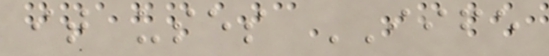it uses IIFE
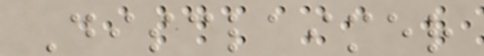Disclaimer
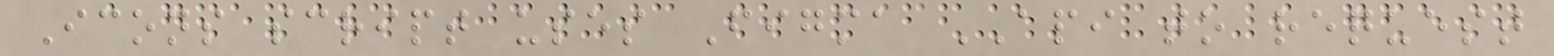Icons script uses Figma API to request
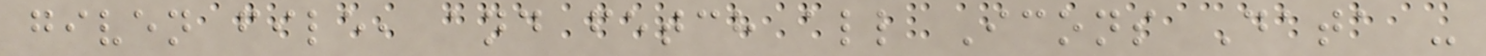given file, and fetch all Icons Data -
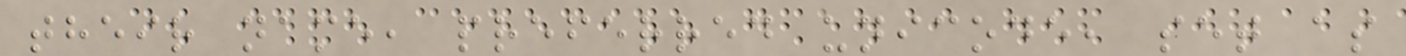their name, preferred unicode, set as
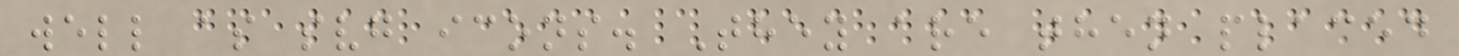well as svg icons. They are then placed
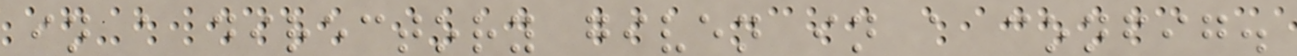in a directory given in a config.
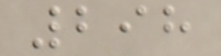298
